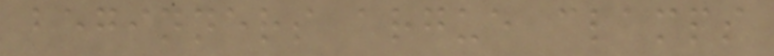beginners argue clamps
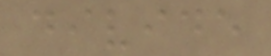divide
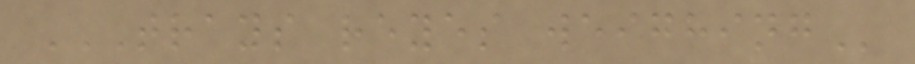TRAYS REYES WEIGHING
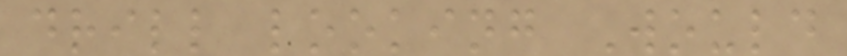drill looking Would
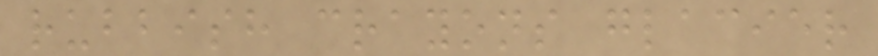rubbish crayons glacier
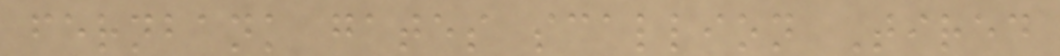fernbank gates scallion Tired
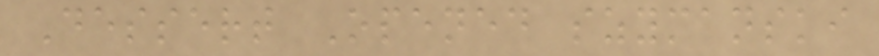Dessert Opened szymanski
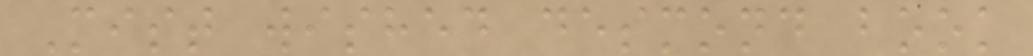Mist wished desmond book
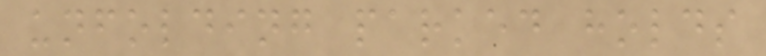unfolding parked holds
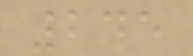245
